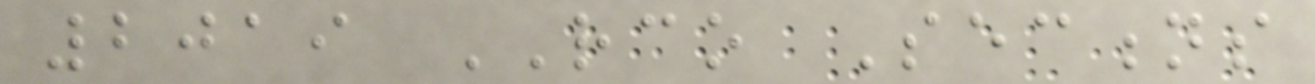2019 RCO Sections
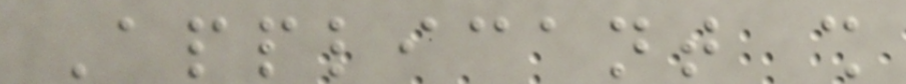Applicant shall
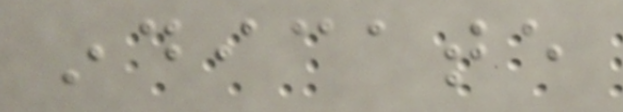indicate
